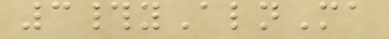3#yAlnMa
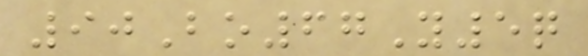90Bo67Y5q
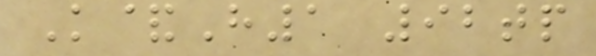K&H1 92tp
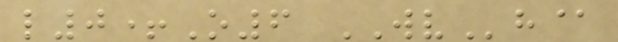l0+O6 WVh@
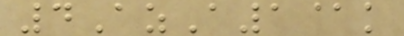4AzA1@k
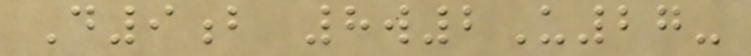D9b 8w2U27-
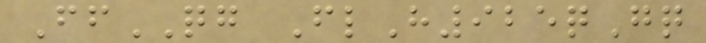FfQG FlH925qGq
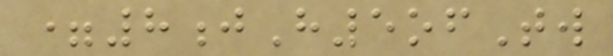=8jH5ofTw
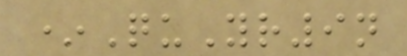*QuYr9n
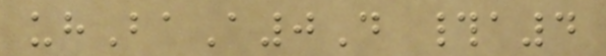uhBaA0D #a4
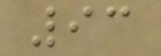93
